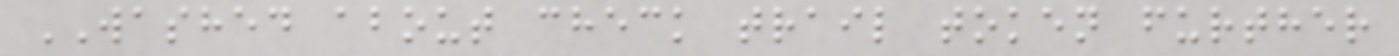WASHED about check trail token further
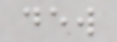dew
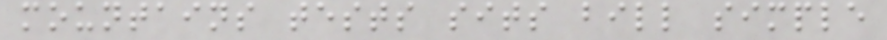mountains tests sits bill simple
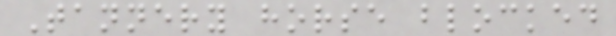Tannery horse blocked
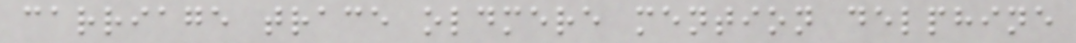carriage trace oldmere mention delphine
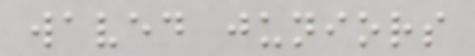waved juniors
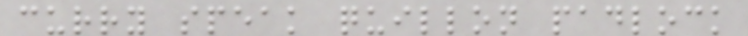curry speak quillon padlock
